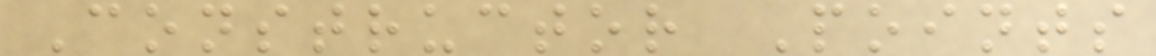Constructor Points
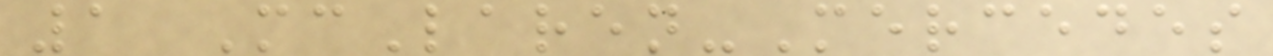1 McLaren-Mercedes
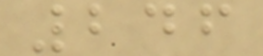246
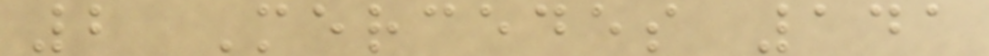2 Mercedes 141
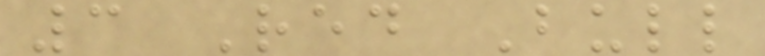3 Red Bull
